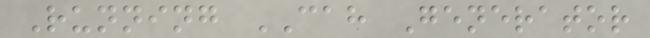Running CAH Generator
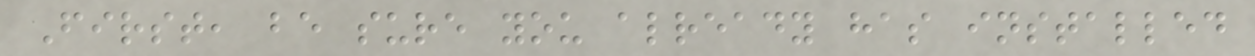First, be sure you already has installed
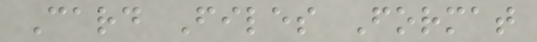Card Files Format
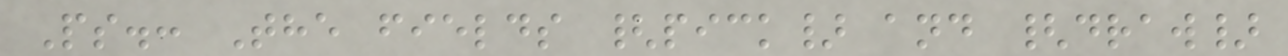Ps.: The fields {pick} and {draw}
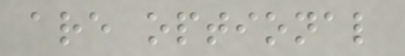are optional
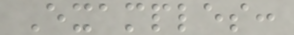Examples:
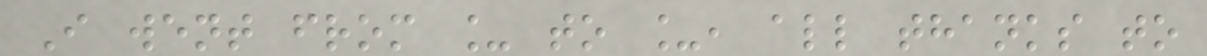I went from _ to _, all thanks to
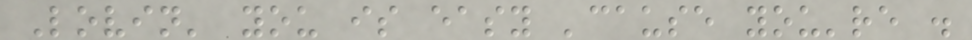Lovin' you is easy 'cause you're .
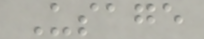Usage
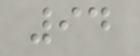94
